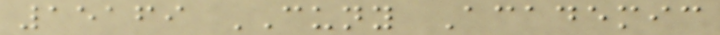15169 CUNY Academic
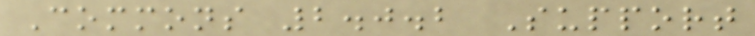Commons 2.0.2 Support
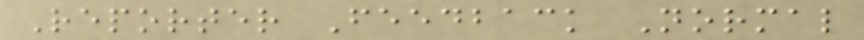Reporter Feedback Normal
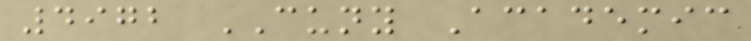4972 CUNY Academic
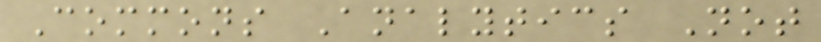Commons Analytics Not
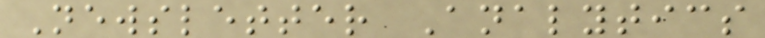Newsletter Analytics
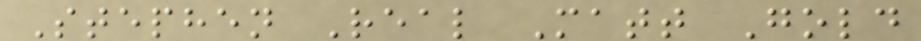Stephen Real Matt Gold
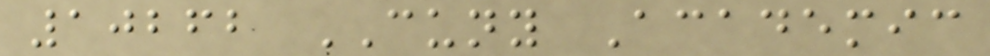10262 CUNY Academic
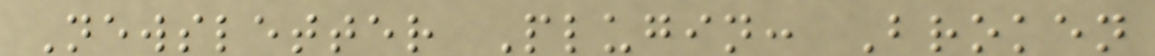Newsletter Plugin: Broken
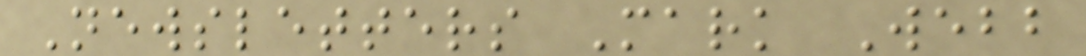Newsletters Mark Webb
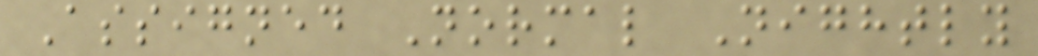Assigned Normal Nightly
